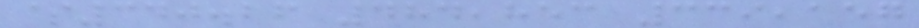$340.26 484,853 339,157
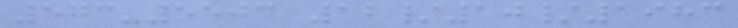573-5503 12/10/1983
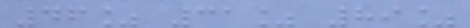46% 31% 89%
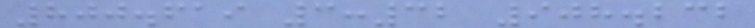800.619 3:32 908.232
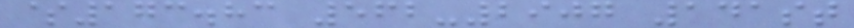$173.83 562-2907 141st
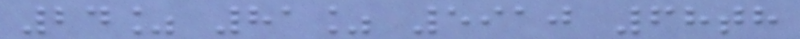24% 81% 5910 68th
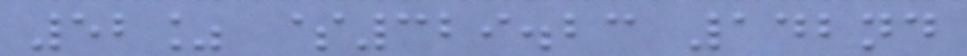52% $329.23 142nd
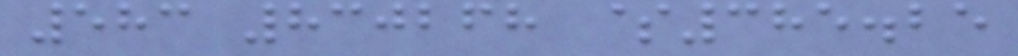583 830268 $385.25
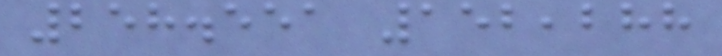258.551 152,288
